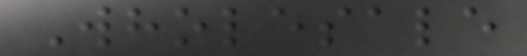Wholesale
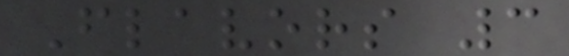Flavors 3
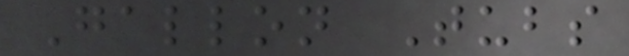Gallon Tubs
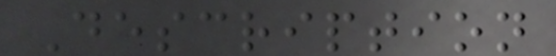Description
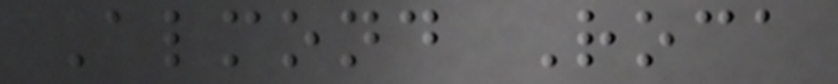Almond Roca
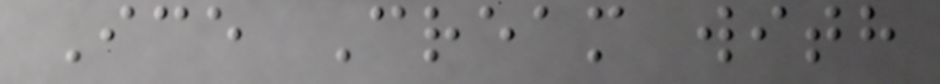Ice Cream with
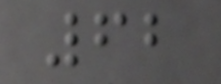62
